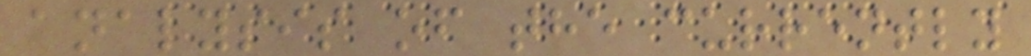analysis of the currently
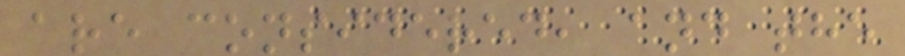are considered, and the
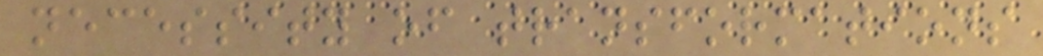necessity of transformations
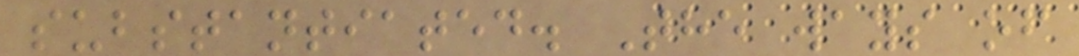substantiated. The ways of
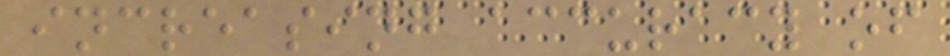increasing accuracy of
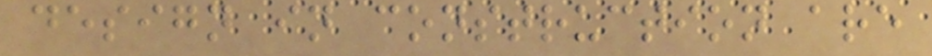design in construction are
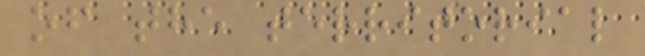of the territorial
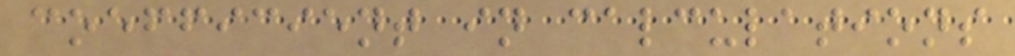coefficient in calculations
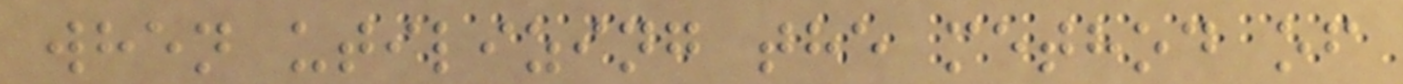when utilizing the method of
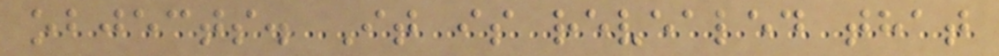objects. It is revealed that
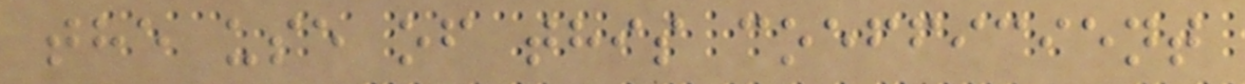the use of this coefficient
